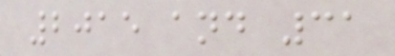2015 and 31
